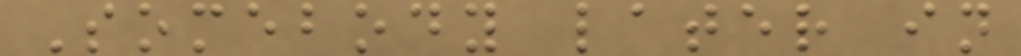Somebody later in
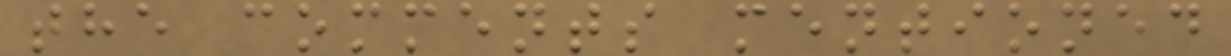the comments mentioned
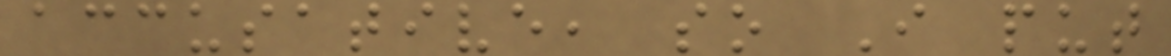accusative, so I put
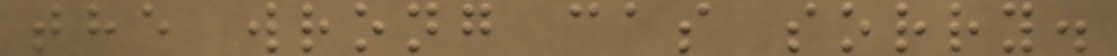the wrong cas sorry.
